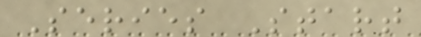Series Start
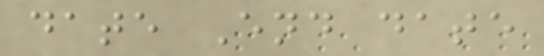date End date
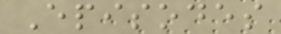Episodes
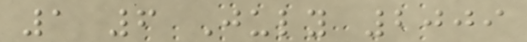1 6 July 2009
